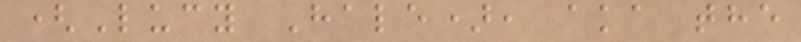(Lucy Hale), aka the
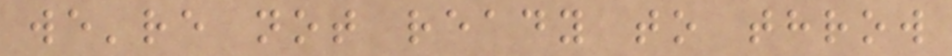we're not ready to throw
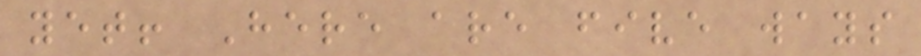yet! Here are five ways
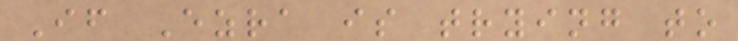If Ezra is trying to
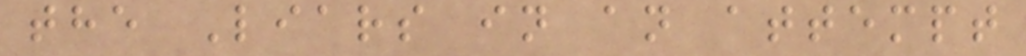the Liars in an attempt
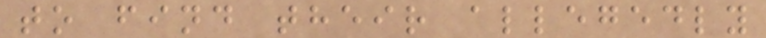to find their allegedly
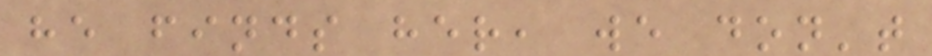he finds her, we don't
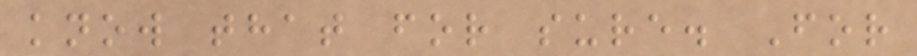know that for sure. For
